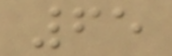65
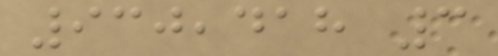930,418 3
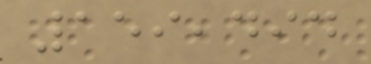159,494
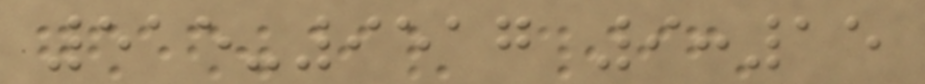515-9517 9:15
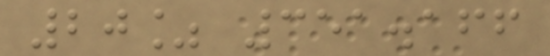20% 351.166
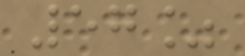57%
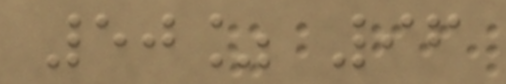50% 96
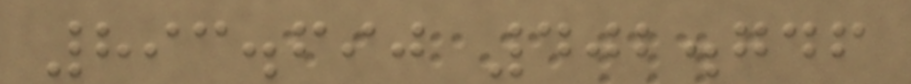893.690 402.746
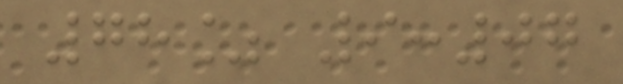78% 9:07
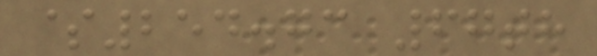$254.73 67th
